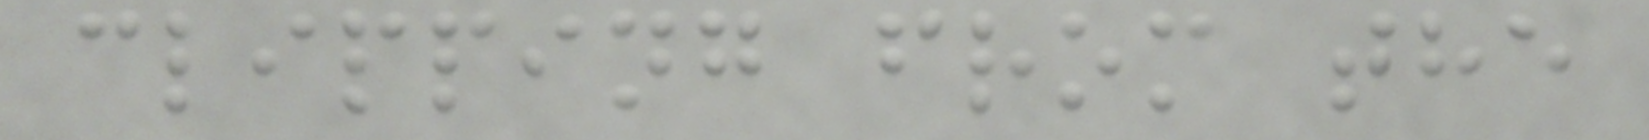clipping from the
